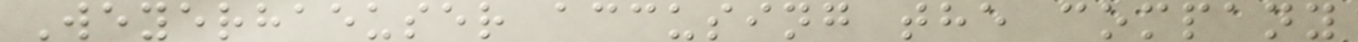Weyerhaeuser accusing the company
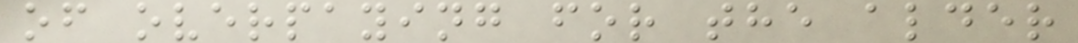of overpaying for the alder
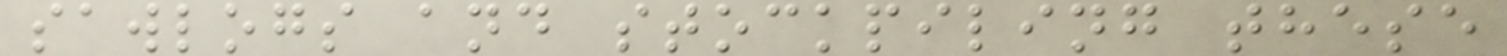sawlogs and stockpiling these
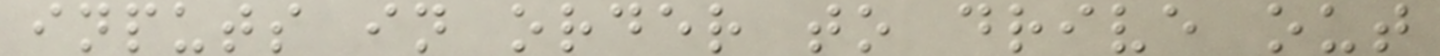inputs in order to drive out
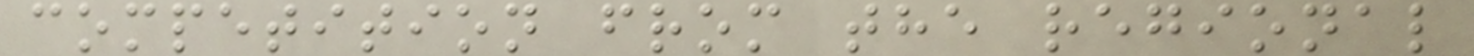competition from the regional
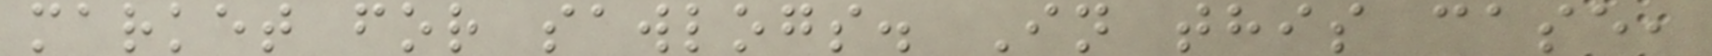market for sawlogs. In this case,
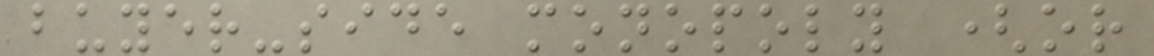buyer-side monopoly (or
